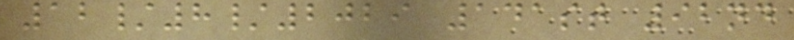12/8/2029 141st 92nd
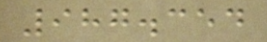987.354
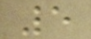5
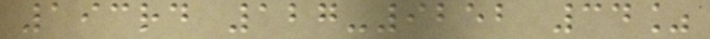193rd 127-9252 34%
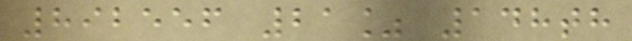892556 21% 148th
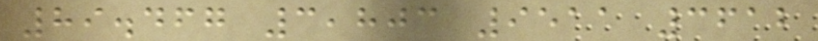89.467 3,803 9511 3612
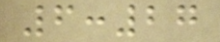6:27
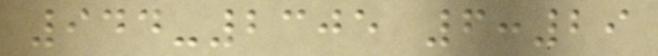944-2305 6:29
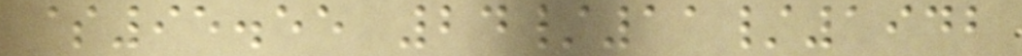$95.55 24/11/1942
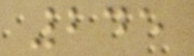245
